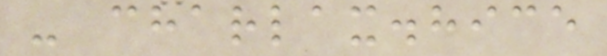- charlax.hice
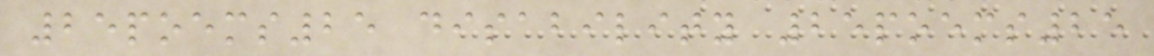25poems25 disability 25poems25
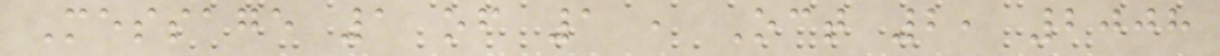Message 1 of 1 , Oct 2, 2008
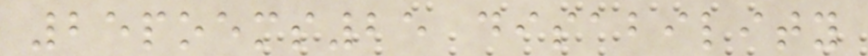25poems25 disability
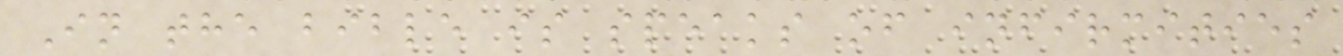In the bible is speaks of infirmities
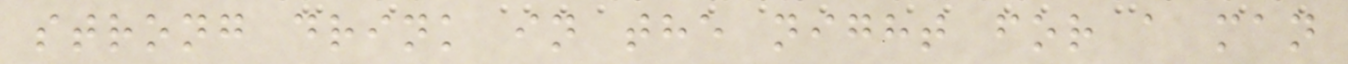strong drink in the night for a man
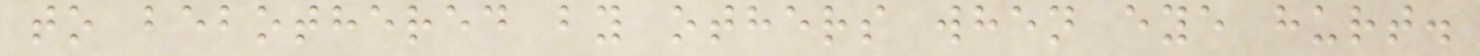to bebothered by others when eye hurt.
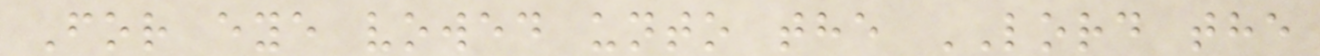For eye vowed unto the LORD the
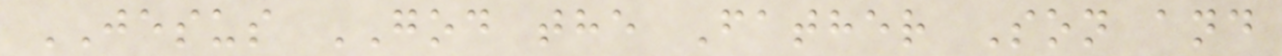JESUS GOD the Father Son and
